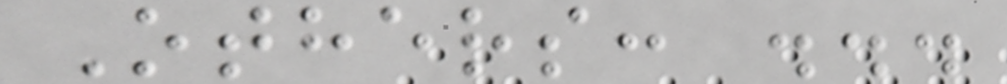Others: ...
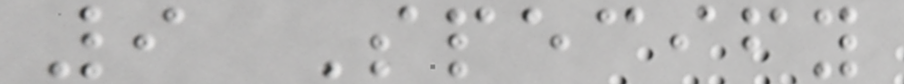9 Specify
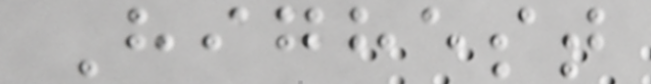Highest
